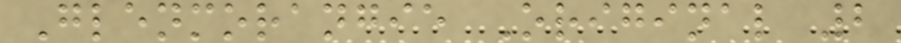Glenmorangie Original 2
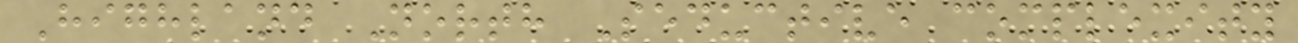Highland North Seductive complexity
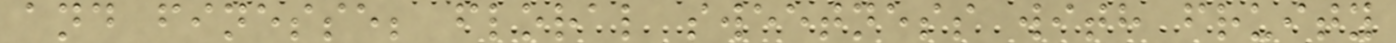and finesse; floral sweetness with fruity
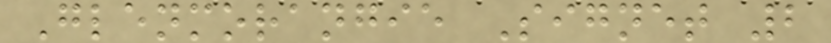Glenmorangie Signet 2
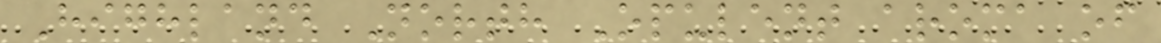Highland North Opulent aroma of
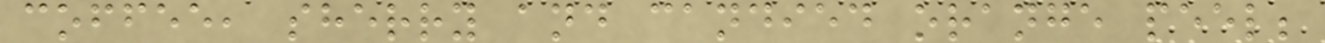coffee, sherry and candied orange peel;
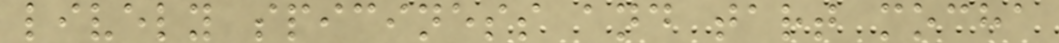lively spiciness and tart mocha
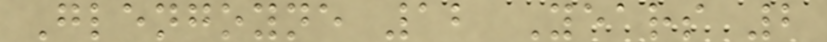Glengoyne 12 Years 2
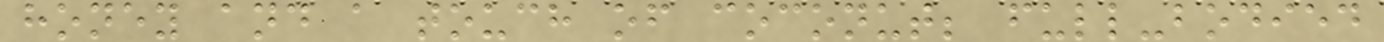honey and a touch of coconut; full-bodied
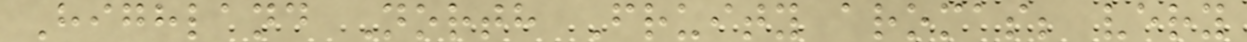Highland North Fruity aromas; very
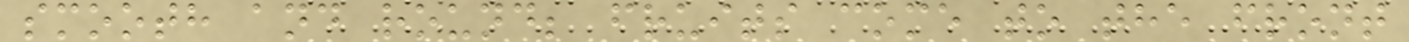smooth and round; fruits come to the front
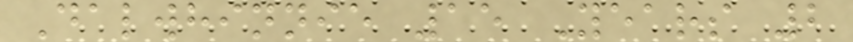Dalwhinnie 15 Years 2
